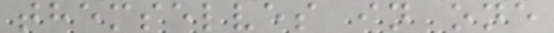themselves in one
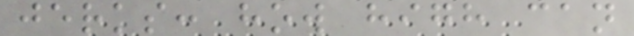jerks: how high can
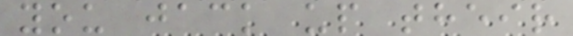you jack up their
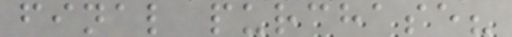final purchase?
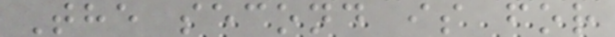The second is for
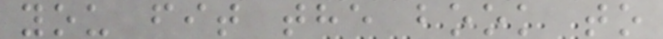you fit the book to
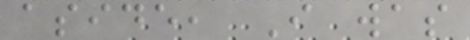aside, I was
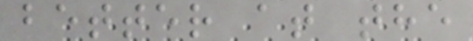better at the
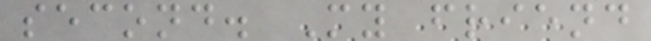second. My friend
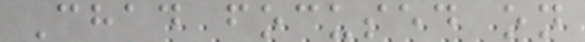Chad focused on
